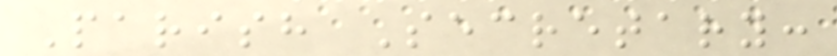Parish Secretary:
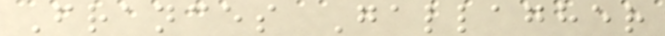Frances Gallagher
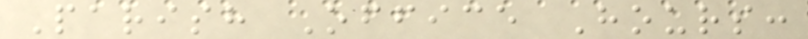Parish Office Hours:
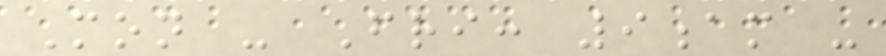Mon - Fri: 9am -
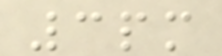3pm
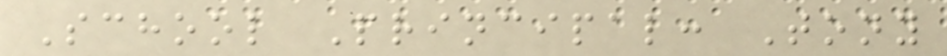School Principal: Tony
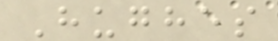Hughes
